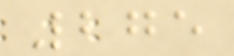275
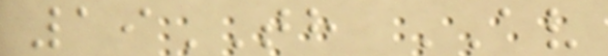19TH AV
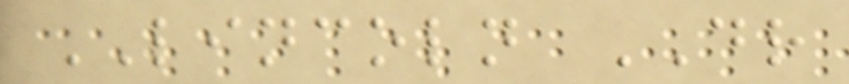LINCOLN DR
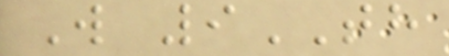W 9TH
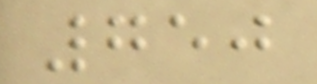750
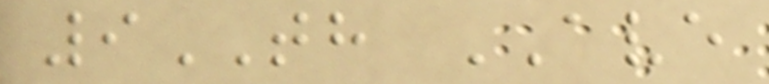9TH AVE
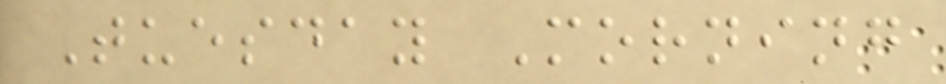Tuesday Morning
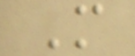M
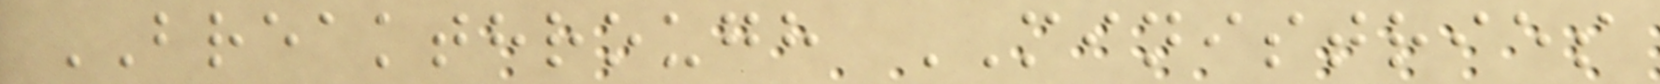BREAKTHROUGH MINISTRIES
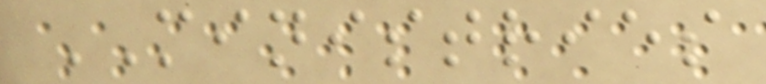MINISTRIES
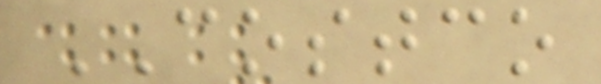COSTCO
